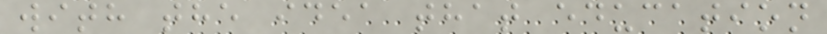with the idea that education
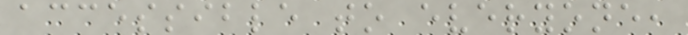accessible to everyone,
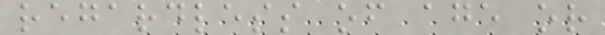regardless of age or
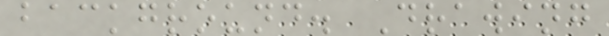background. Drawing
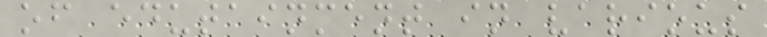of edutainment in various
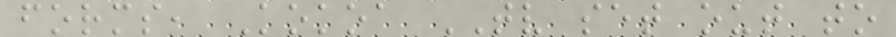forms, Kokoa TV set out to
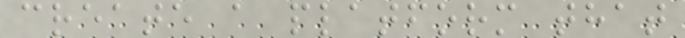create a platform that
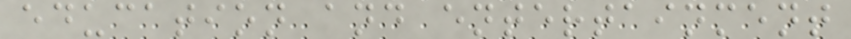education and entertainment
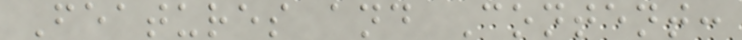Features and Content:
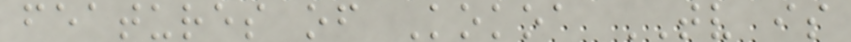features of Kokoa TV is
